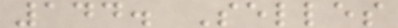144. Selles
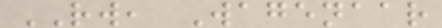RW, Wagenaar
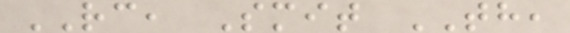RC, Smit TH,
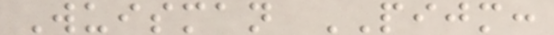Wuisman PIJM:
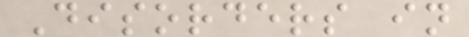Disorders in
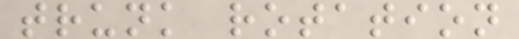trunk rotation
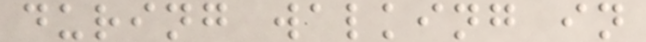during walking in
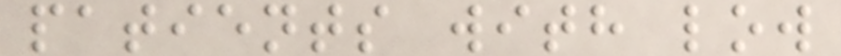patients with low
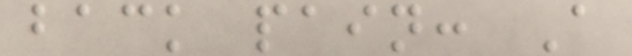back pain: A
